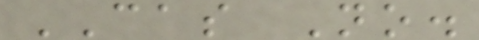CAS No.
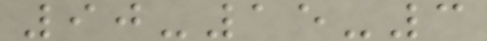90-15-3
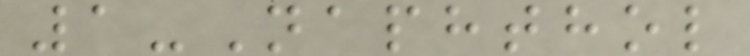1-Naphthol
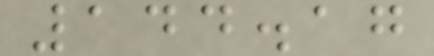144.17
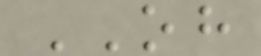OH
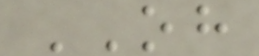OH
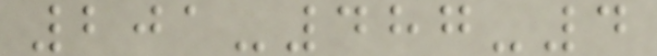201-487-4
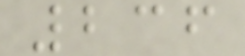236
